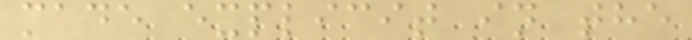made explicit in the
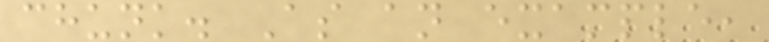chunk. As an example,
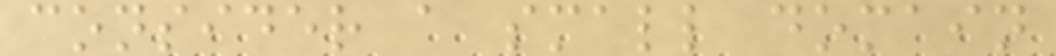consider a small domain
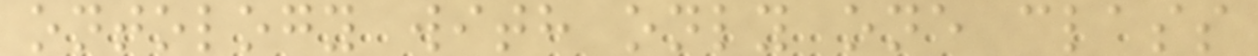ontology with only one class
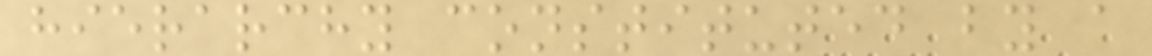hierarchy constituted by a
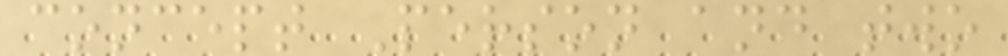concept Person and two
